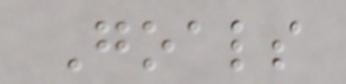Goals
